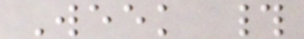Week #
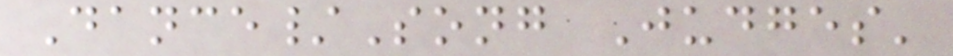Dance/Song Judges'
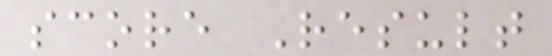score Result
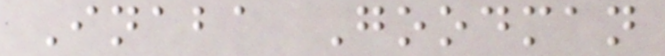Inaba Goodman
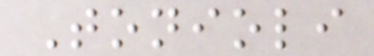Tonioli
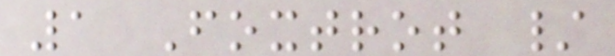1 Foxtrot /
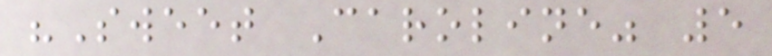"Sweet Caroline" 5
